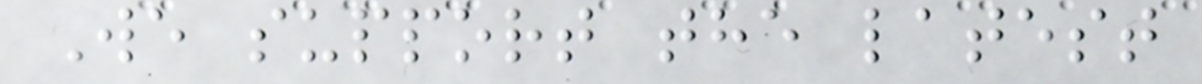We support the latest
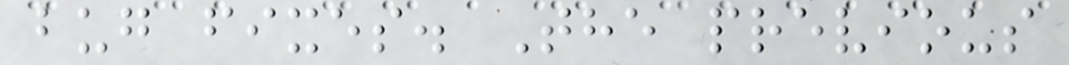bug fixes. The previous
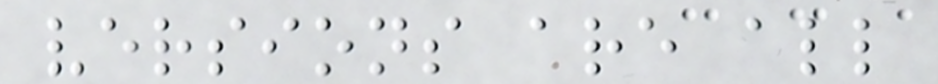versions are all
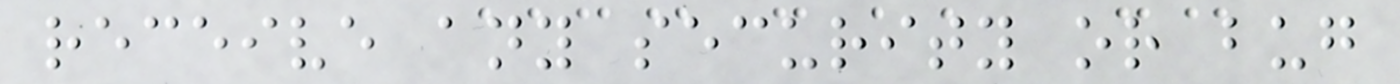receive any security or bug
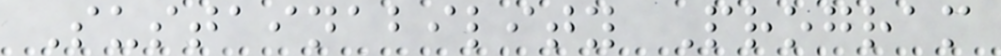Sustainability Program
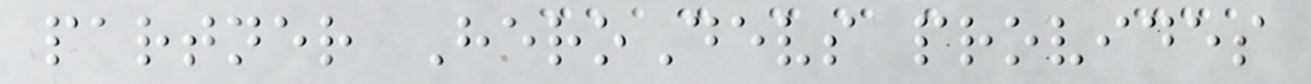partner HeroDevs provides
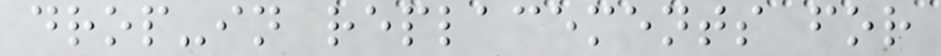drop-in replacements for
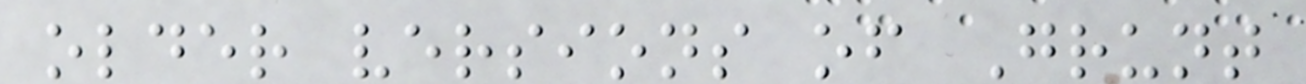older versions of Grunt
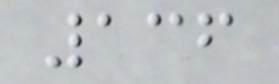136
